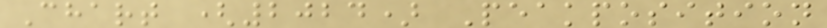Chart (2024) Peakposition
